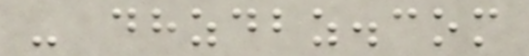- dhzdbz.com
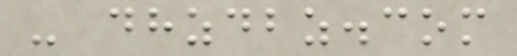- dhzdbz.com
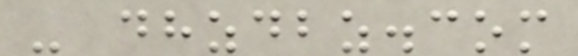- dhzdbz.com
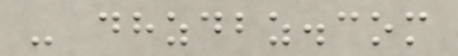- dhzdbz.com
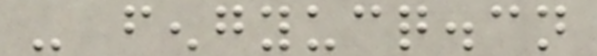- fengyucq.cn
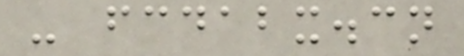- fcdabx.cn
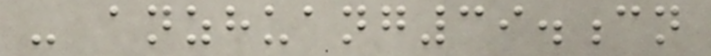- anzhuang39.cn
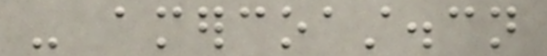- amercoast.cn
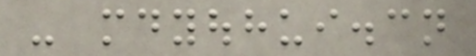- mdyouhui.cn
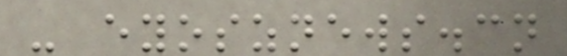- eyosznews.cn
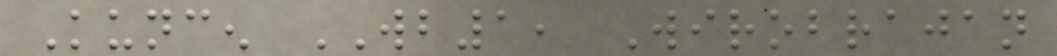Kuncen WB1, Wirobrajan
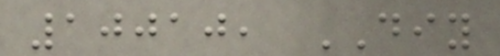10010, DIY
